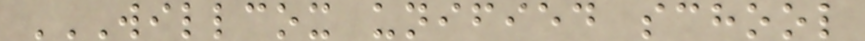WILLCOX UNIFIED SCHOOL
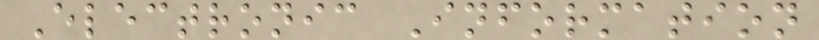Electronic Information
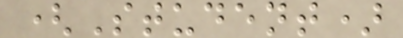(Student)
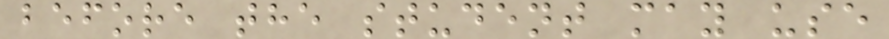before the student may use
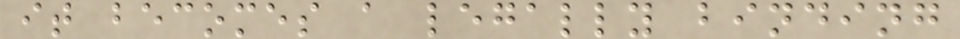it becomes a legally binding
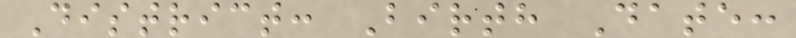District: Birth Date:
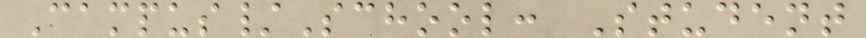Campus/School: Student
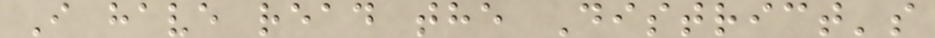I have read the District's
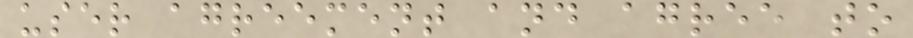user agreement and agree to
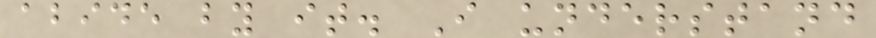abide by it. I understand
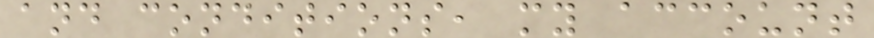and conditions, my account
